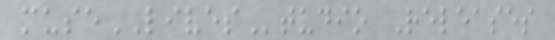museLIVEStudio Releases
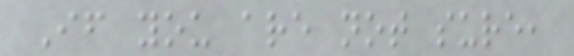If you are not sure,
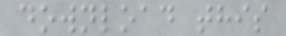download this
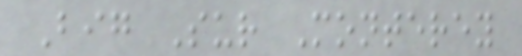Big Sur Monterey
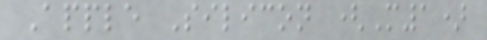Apple Silicon (M1)
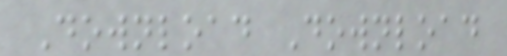Download Download
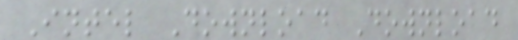Intel Download Download
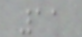11
